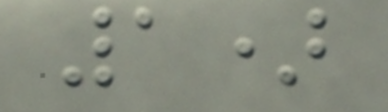1)
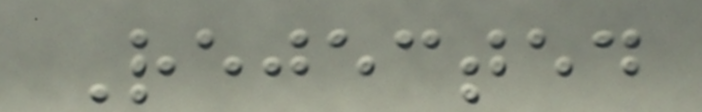Rejected
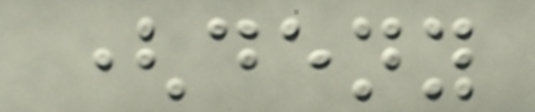(deny
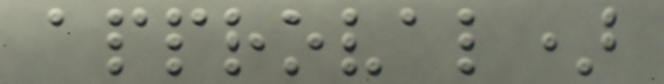approval)
